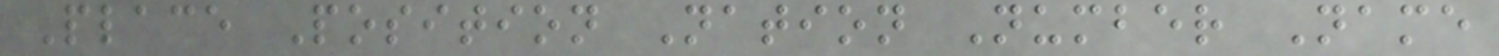Place Position Nation Number Name
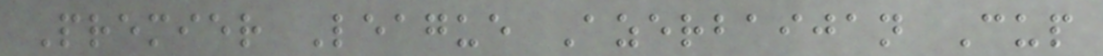Premier League Azerbaijan Cup
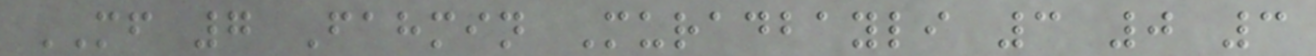MF 7 Fahmin Muradbayli 3 0 3
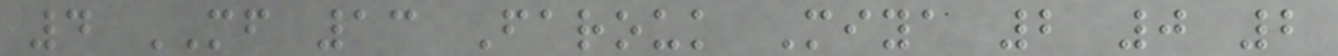4 MF 13 Farouk Miya 2 0 2
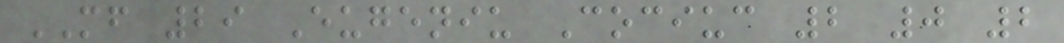MF 29 Eugeniu Cociuc 2 0 2
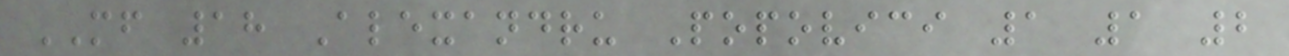MF 18 Alexandru Popovici 1 1 2
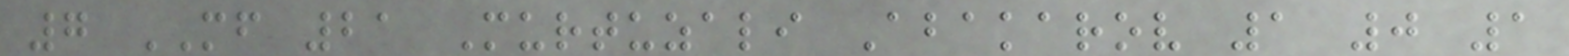7 MF 21 Murtuzali Abakarov 1 0 1
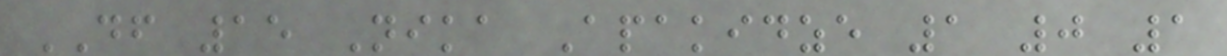DF 15 Nika Apakidze 1 0 1
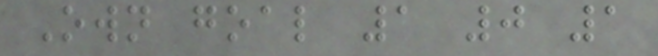Own goal 1 0 1
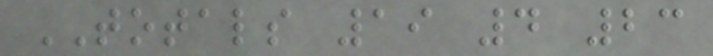TOTALS 19 4 23
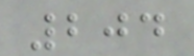204
